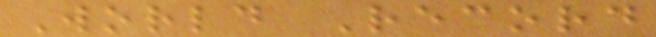World Record
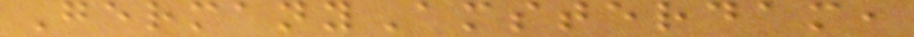GermanyAmsterdam,
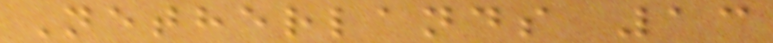Netherlands 13
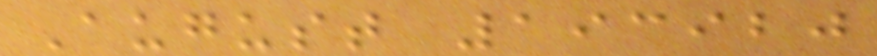August 193920
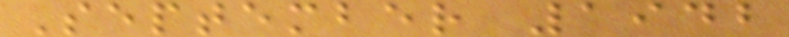September 1942
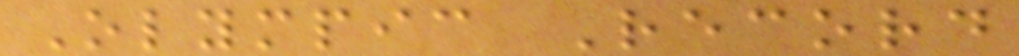Olympic Record
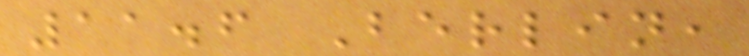11.6 Berlin,
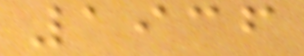1936
